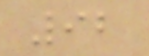92
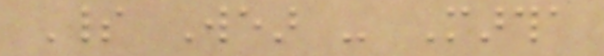Spirit Wear - Martha
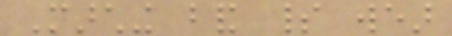Marching band spirit wear
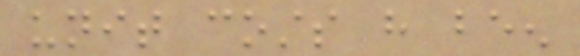unit costs have been
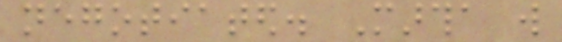negotiated. Martha will
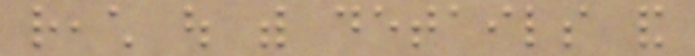reach out with details and
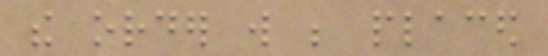the order will be placed
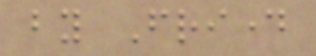by Friday
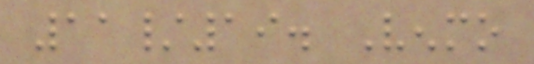11/19. Venmo
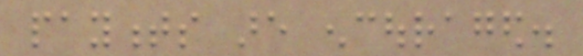payments are encouraged.
